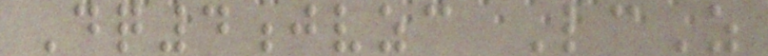Dq4jvzc LcZ
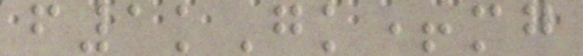f1kGk+mg
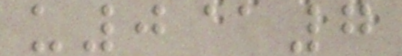u0@7
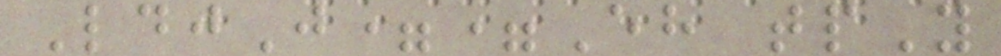LdjJ==Eh tpY
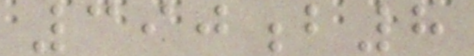390b8
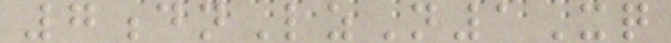7dnLzN1Xq
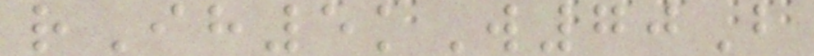rIh5kW70B
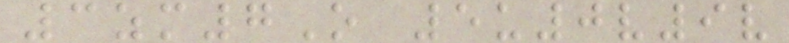3zm7O 5u0v9v
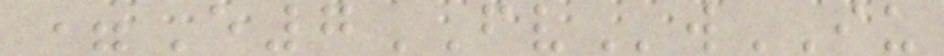=E7FVwIU
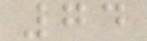74
